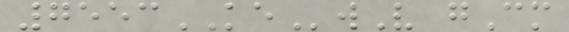7553KEwV gCm
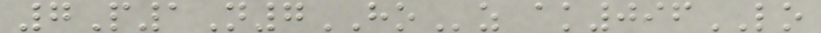7P1N7HOz ak096LO
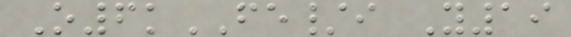O6kFE/i Y19
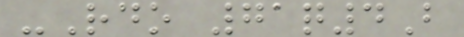-Rdo 71q4B
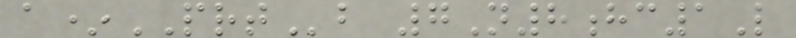a*PRTb 7N8hc1L
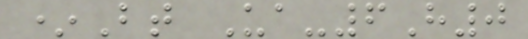*Bt Ua-6H0
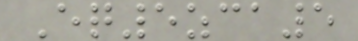Eq5zca5
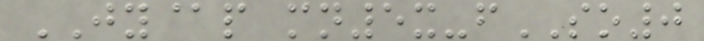JY@p mn5x-fSO0
